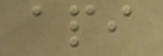api
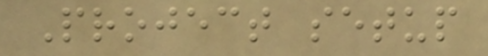Project setup
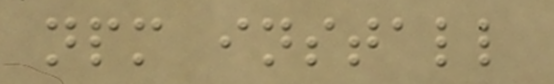npm install
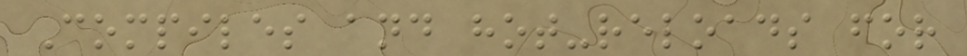Compiles and hot-reloads for
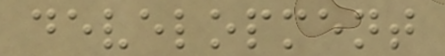development
